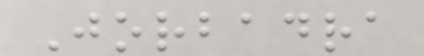Jorbadra
